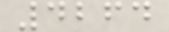4264
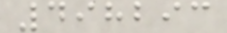498293
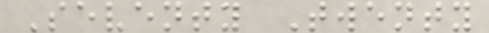Seventy Twenty
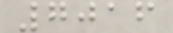7016
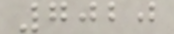7020
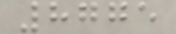8775
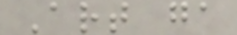Art ga
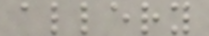allery
